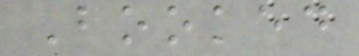Booked
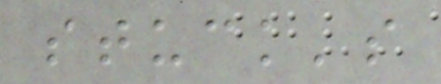stuck's
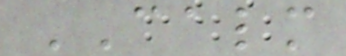CALM
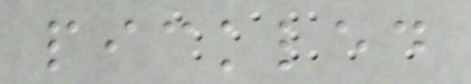pickled
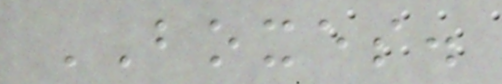BOXES.
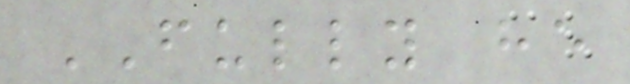FULLY he
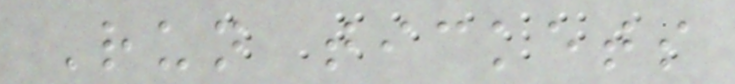Run tickets
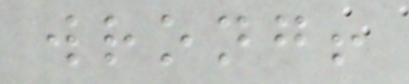wrong!
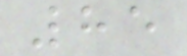85
